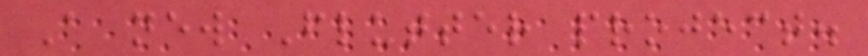A new Flutter project.
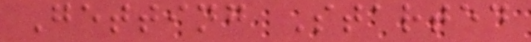Getting Started
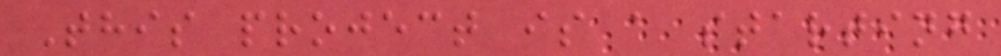This project is a starting
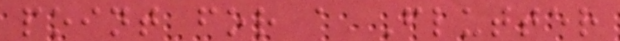point for a Flutter
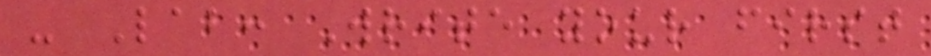- Lab: Write your first
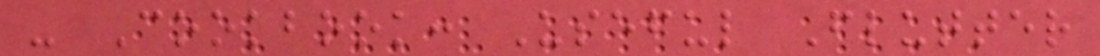- Cookbook: Useful Flutter
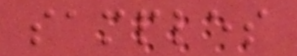samples
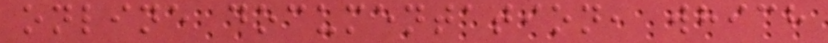online documentation, which
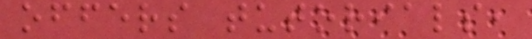offers tutorials,
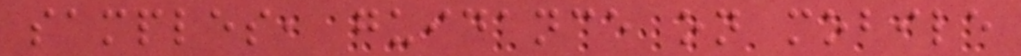samples, guidance on mobile
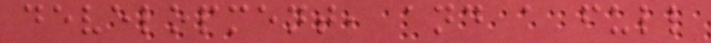development, and a full
